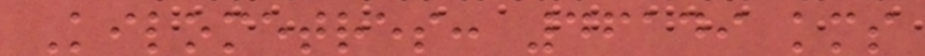Kilometres: 46149 kms
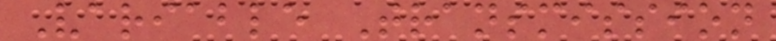Variable Transmission
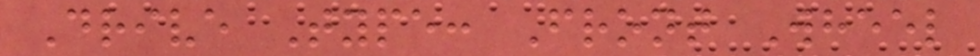Drive Type: Front Wheel
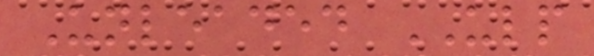Unleaded ULP
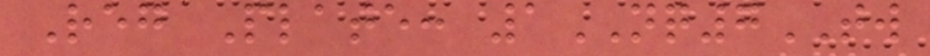Reg Plate: 1NQ7TW
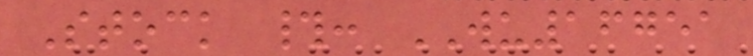Stock #: WU16751
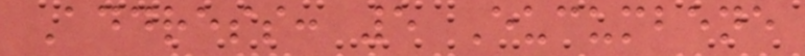Address: 5 Eucumbene
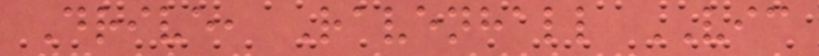Drive, Ravenhall VIC
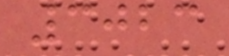3023
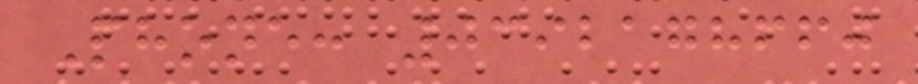Phone: 0392178660
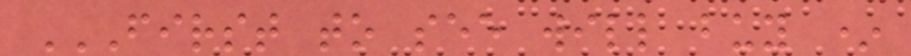FIRST TO SEE WILL BUY *
